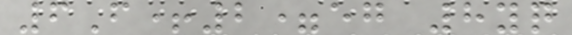6F+2=eg 8yq
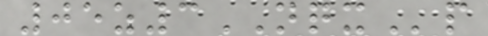05z3NQXp
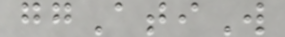ggAtiW
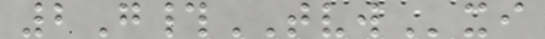2G#TVWxi
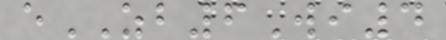eZB6Wi4
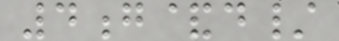4g&d/
